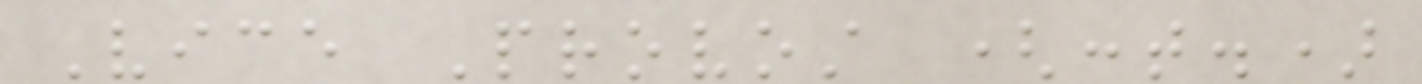Vice Provost (cont.)
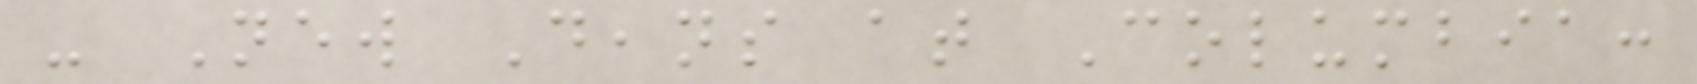- New Deans at Columbia:
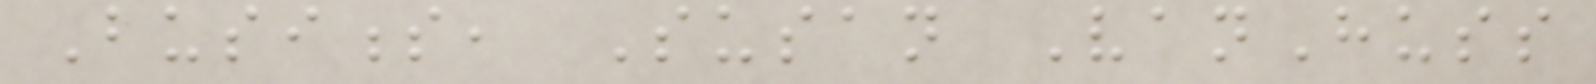Business, Susan VanHuss
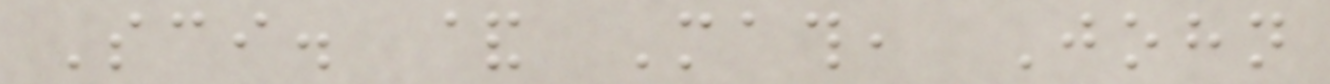Sci. & Math, John
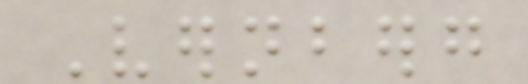Vernberg
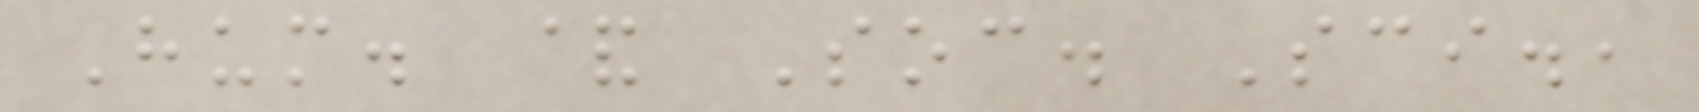Hum. & Soc. Sci.,
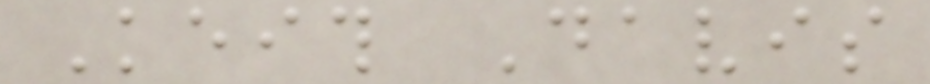Keith Davis
